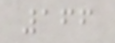166
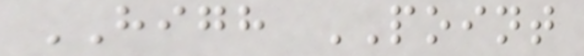HIGH POINT
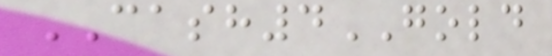CASH4GOLD
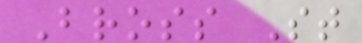Bross St
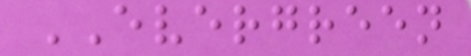EVERGREEN
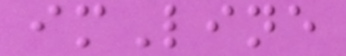imLine
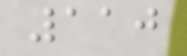110
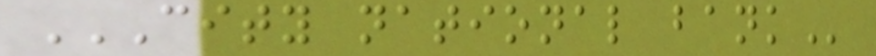CITY NATIONAL BANK
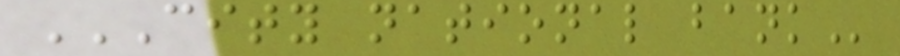CITY NATIONAL BANK
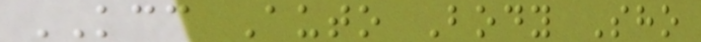KCC Auto Body Sho
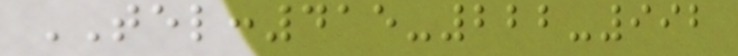TEL:415-222-992
